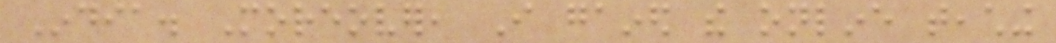India. Moreover, I gained the online teaching
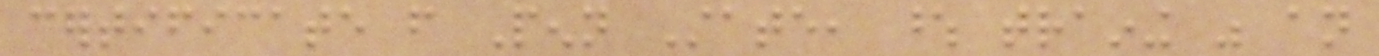certificate from Penn State, whose training was an
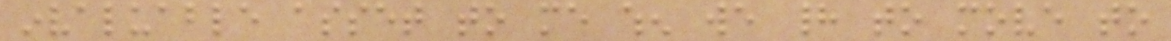invaluable asset to me when we had to move to
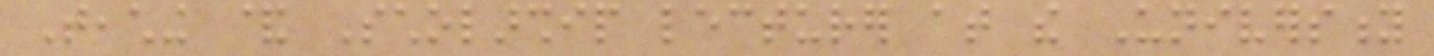Teaching & Scholarship lecturer at the University
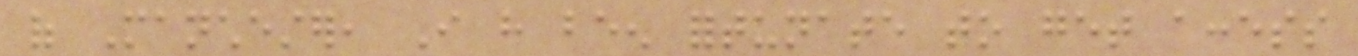of Manchester, I have been fortunate to get access
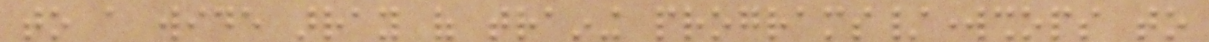to a wide array of training programs/workshops to
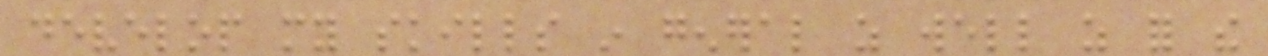develop my skills in general as well as for the
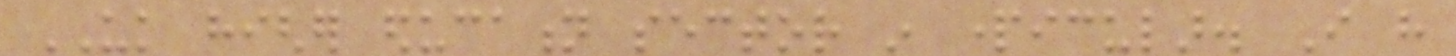UK higher education sector in particular. I have
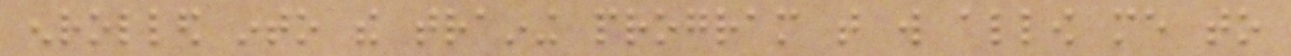enrolled into the training program that will allow me to
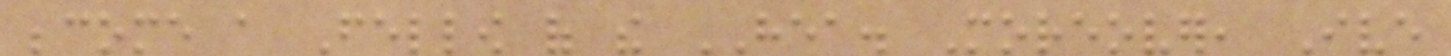become a Fellow of the HEA. Moreover, Ive
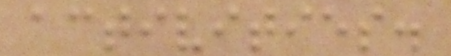activities.
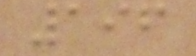196
